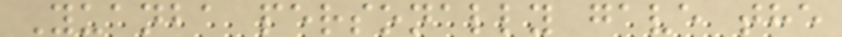Yuanba personally gave the
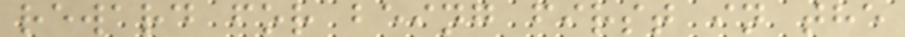reward for being first in the
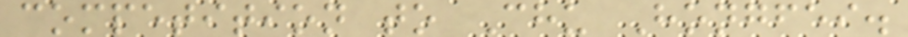competition to Chu Hongfei.
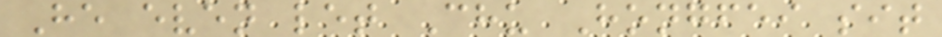He even let Chu Hongfei sit
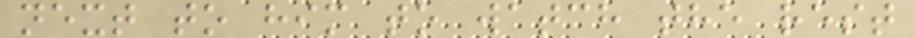next to him to watch the rest
